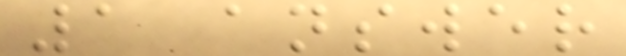1 answer
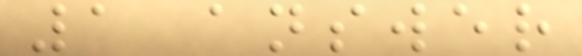1 answer
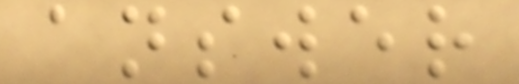answer
